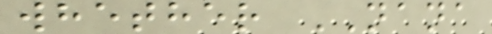whether NANA
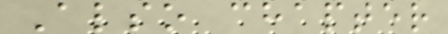Also chapter
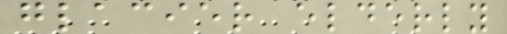glacier elderly
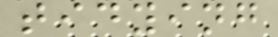tidying
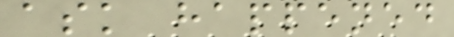ask happened
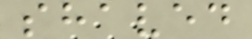shaved
